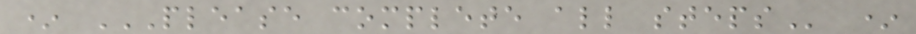* PLEASE COMPLETE ALL STEPS *
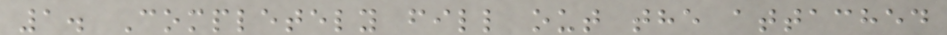1. Completely fill out the attached
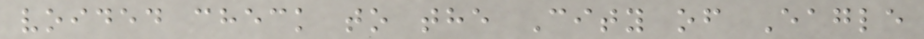voided check to the City of Eagle
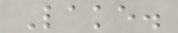Lake.
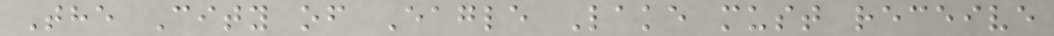The City of Eagle Lake must receive
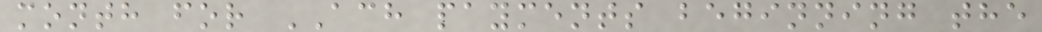month for ACH payments beginning the
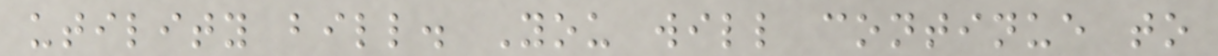utility bill. You will continue to
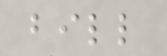bill
